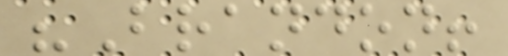"Brandon!
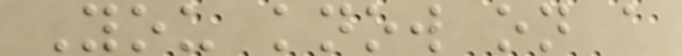You know on a
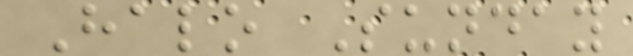Halo Sunday
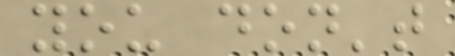you don't
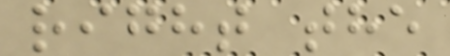right the
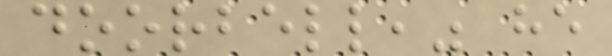doorbell," he
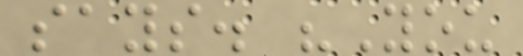says. "You
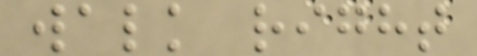walk right
